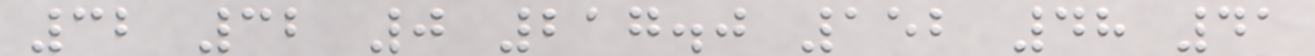32 32 0 217.0 152 48 41
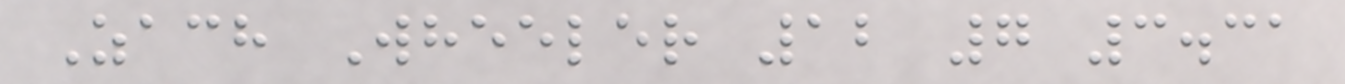Zach Wheeler 12 7 3.31
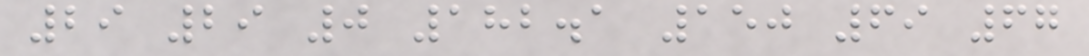29 29 0 182.1 150 69 67
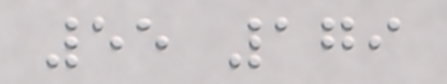55 179
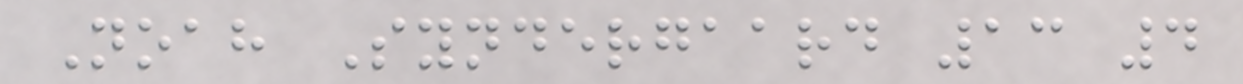Noah Syndergaard 13 4
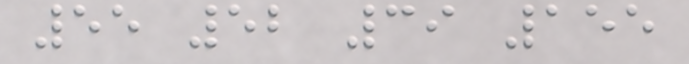55 52 39 155
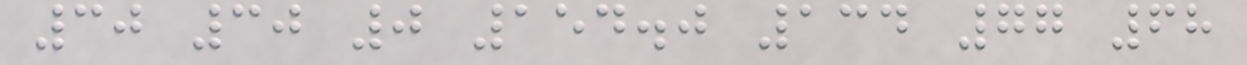30 30 0 154.0 134 77 68
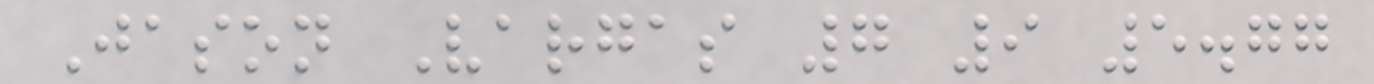Jason Vargas 7 9 5.77
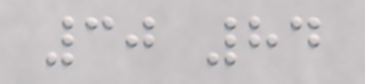30 84
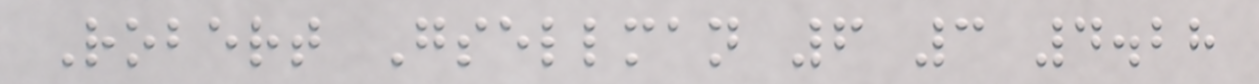Robert Gsellman 6 3 4.28
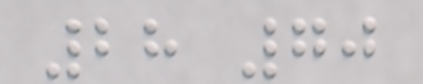28 70
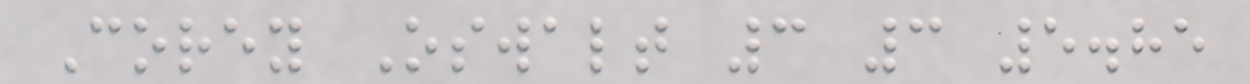Corey Oswalt 3 3 5.85
